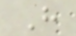H
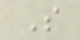S
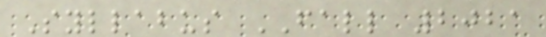Syllabus FALL 2021
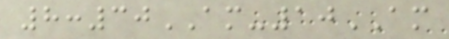8:30AM-10AM
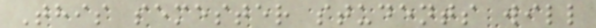This semester students will
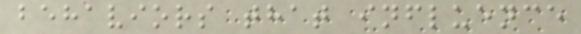behaviors that influence
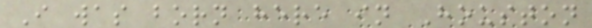I was born here in Houston
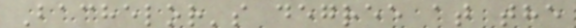Bachelor's degree at the
